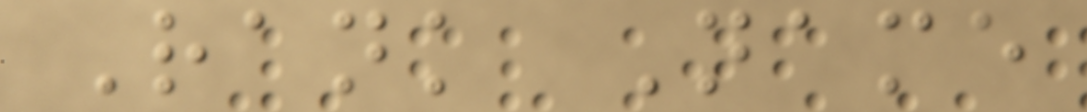Rank Name
